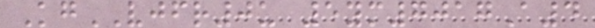KgVJFR0u 5ym7017A4
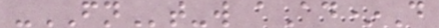-FNt-w aAd*D
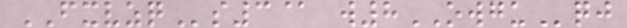FXVZQs3@ w8OWGUqj
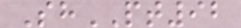ShPT92
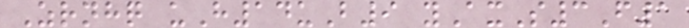Zrnhq uH14uB9 yAxS3F1
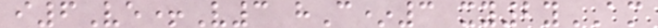i6Ve+V3 hC*3 xy2yAM
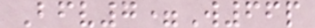Bfv7=W66p
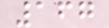167
